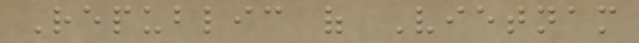Republic of Vietnam
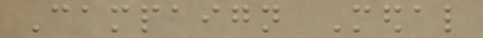Campaign Medal
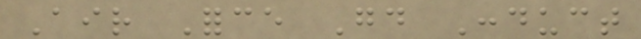Air Force Good Conduct
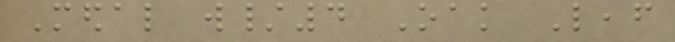Medal w/4 Oak Leaf
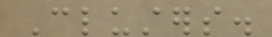Clusters.
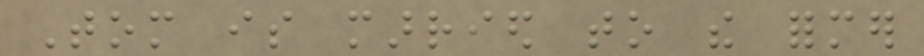Tom is married to the former
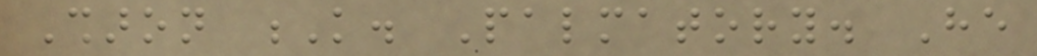Sharon K. Palmatory. He
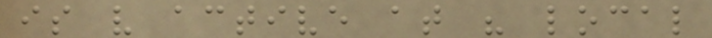is very active at his local
